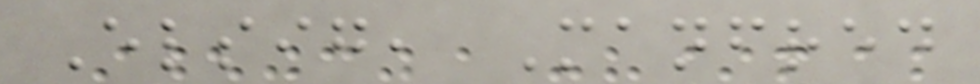Elsig, Manfred
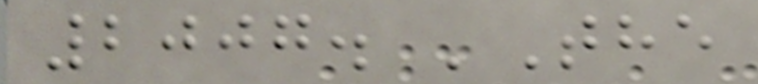2007. 'The
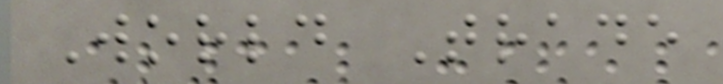World Trade
